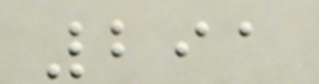291
